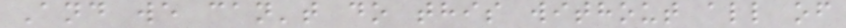And we can't do this without all of
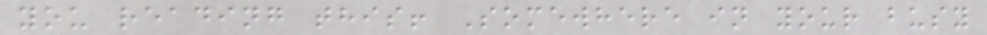you reading this! Somewhere in your busy
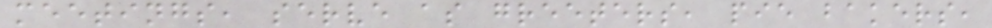meetings, serve as greeters, pie bakers,
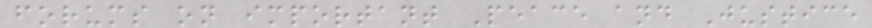forums on important Peace and Justice
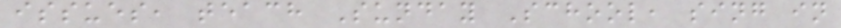issues, teach Sunday School, sing in
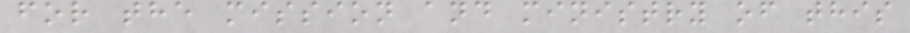for the mission and ministry of this
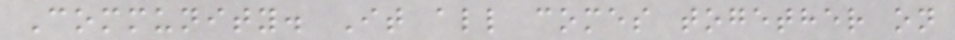Community. It all comes together on
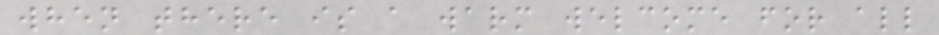when there is a warm welcome for all
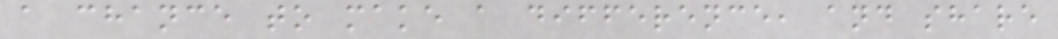a chance to make a difference, and share
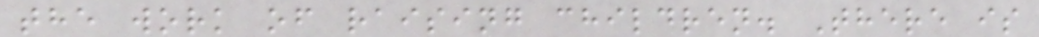the work of raising children. There is
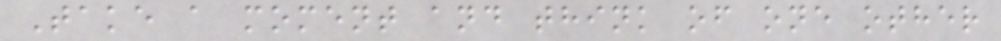Take a moment and think of one other
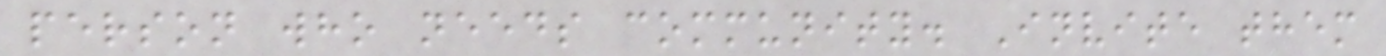person who needs community. Invite them
